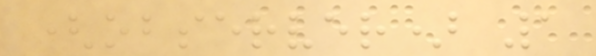(observer) 1
